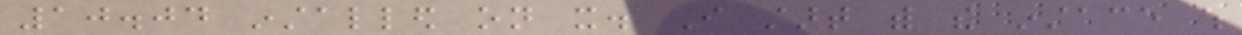10.04 installed on it. I start with the instace which
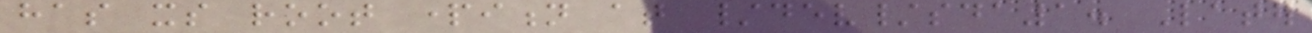has its root partition at /dev/sda1. Later
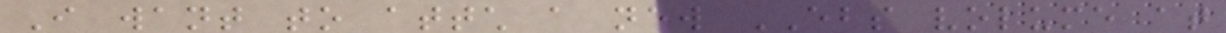I want to attch a new EBS volume at
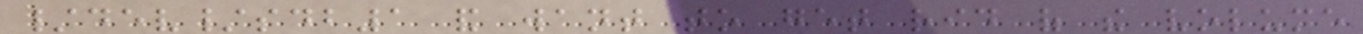/dev/sdb1 and want to get rid of the volume
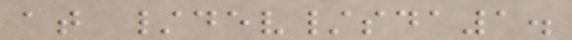at /dev/sda1.
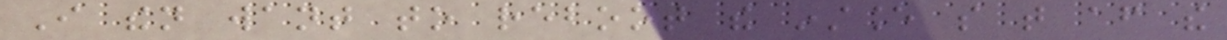I then want to reboot the instance so that after the
